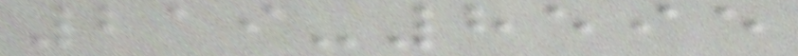219-8595
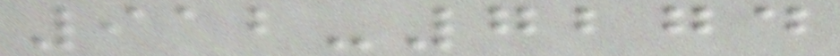912-7274
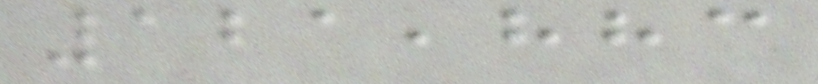121,883
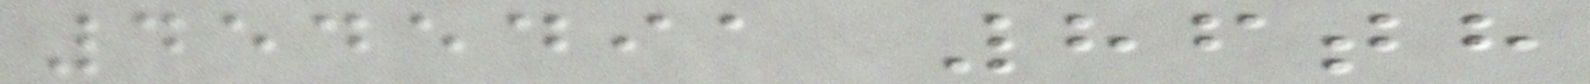4545491 86th
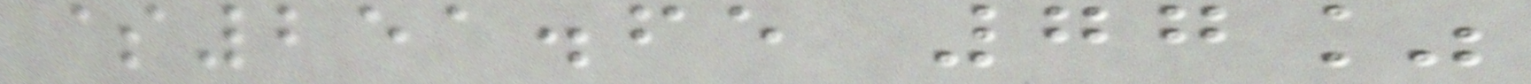$251.65 77%
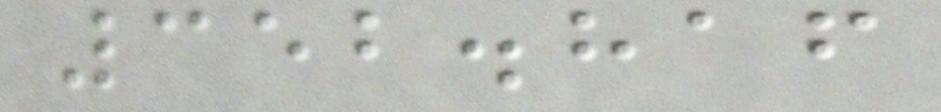352.816
